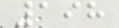198
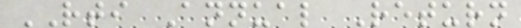RTI Annual Return
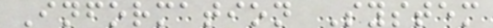Information System
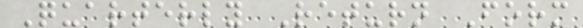Quarterly Return Form
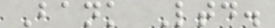Bank Ltd.
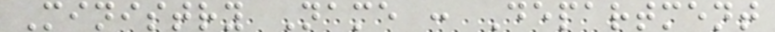Ministry Name : Department
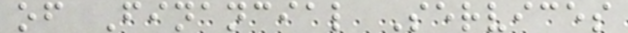of Financial Services
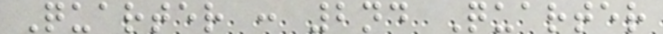Quarter : 2nd Quarter
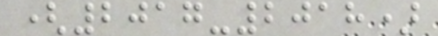(2017-2018)
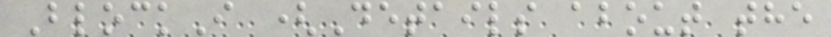BlockI (Details about the
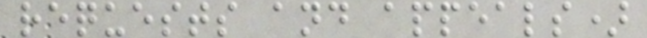requests and appeals)
